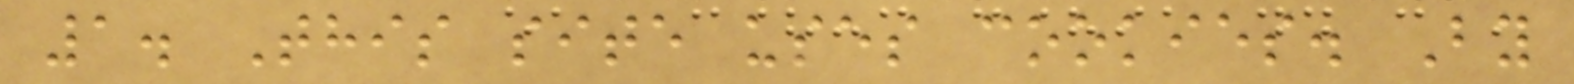1. This site uses cookies. By
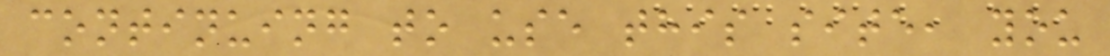continuing to use this site, you
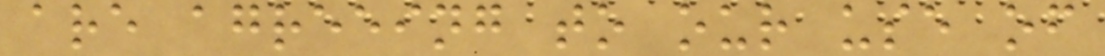are agreeing to our use of
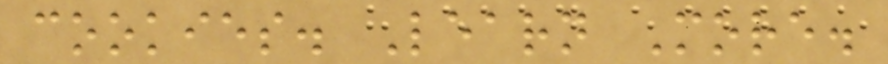cookies. Learn More.
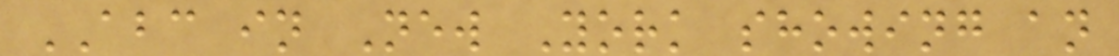ABC in New York showing an
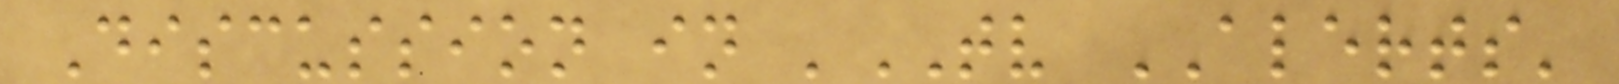Discussion in 'TV ALERTS'
